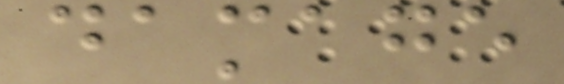damage
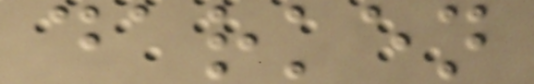darken
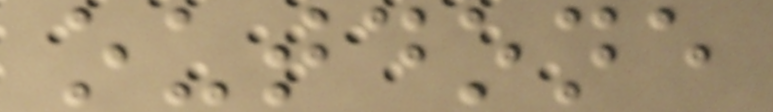outdone
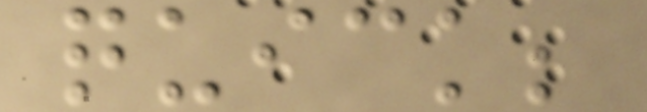quick;
